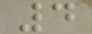4
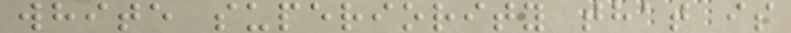white superiority that is
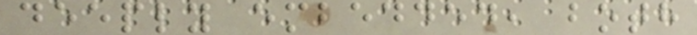deeply embedded, both
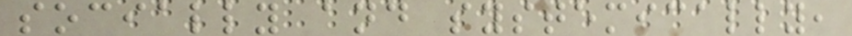socially and systemically,
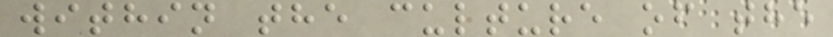within the culture of the
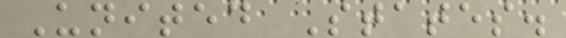United States.
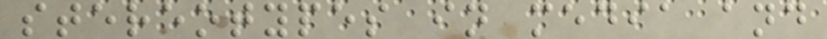stereotypes in media and
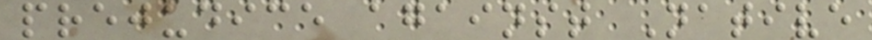prejudice against Native
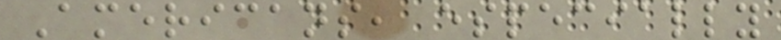Americans, especially
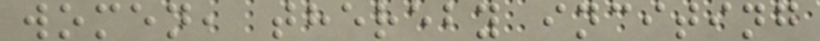women, thereby inciting
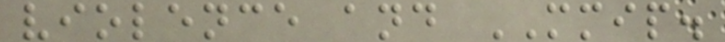violence and MMIP.
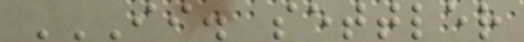II. SETTLER
